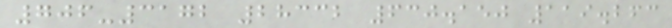706-3172 28332 630.150 119.263
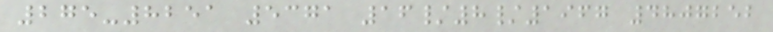275-8251 5371 16/8/1967 4807252
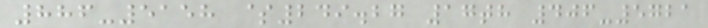886-5158 $249.27 17th 406-5721
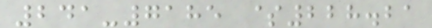241-7185 $228.21
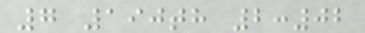7 190th 2:02
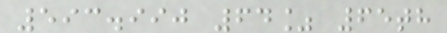593.990 64% 65th
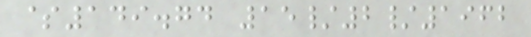$149.74 15/2/1962
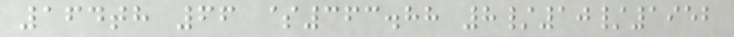164th 66 $363.88 8/10/1952
